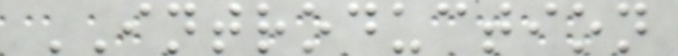INTRODUCTION
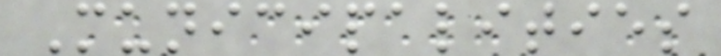Municipalities
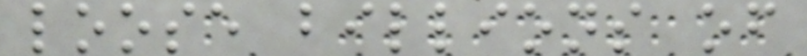loose billions of
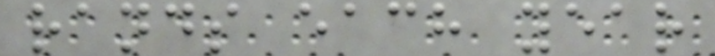rands each year
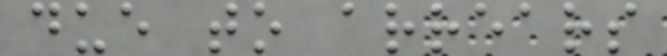due to arrears
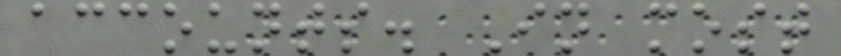accounts. In most
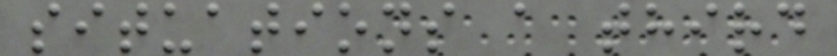situations a third
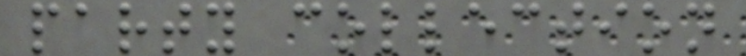party collection
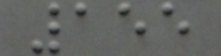155
